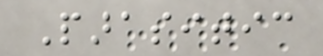Parasitic
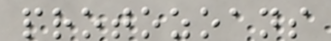protozoans
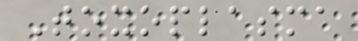Toxoplasma
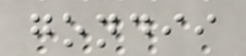gondii
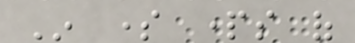In some parts of
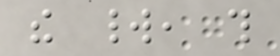the world, this
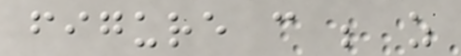figure can be as
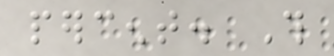percent. This
